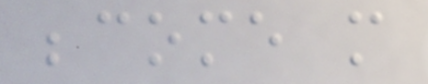become more
